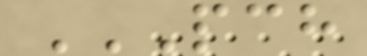PCH
